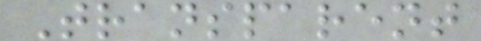Transparent
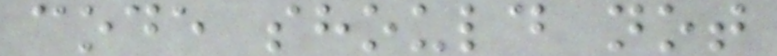code should not
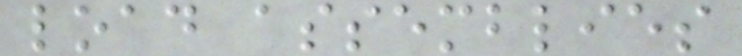load assemblies
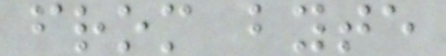from byte
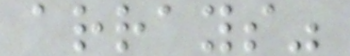arrays"
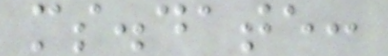ms.date:
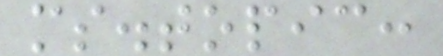ms.topic:
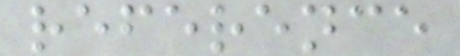reference
